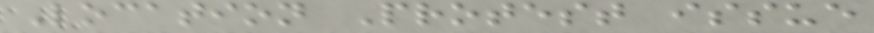Location Protest issue
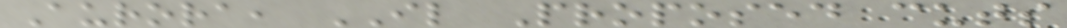Aurora, IL Proposed cuts
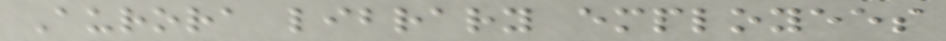Aurora library employees
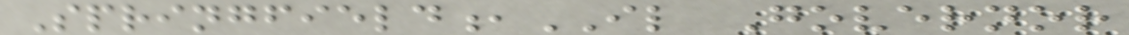Springfield,IL Governor
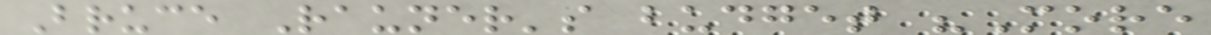Bruce Rauner's budget "More
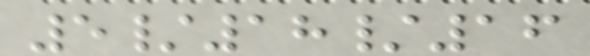5/18/16
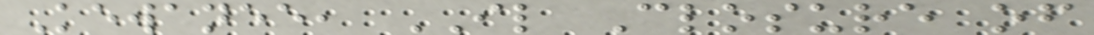Kewanee, IL Closure of
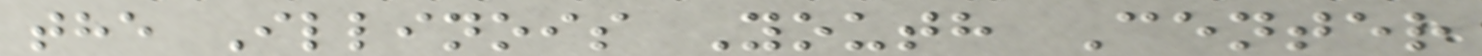the Illinois Youth Center
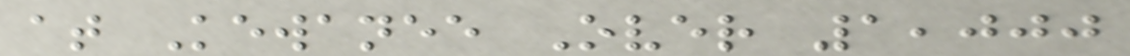at Kewanee Over 1,000
